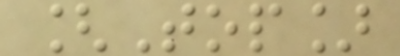[Top]
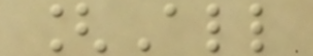[All
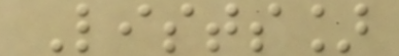Lists]
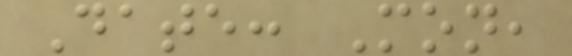Date: Mon,
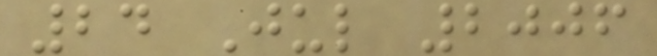24 Jul 2006
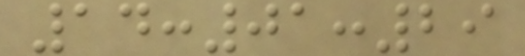14:01:29
